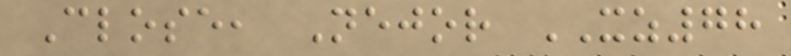Close, Nejor XZ78
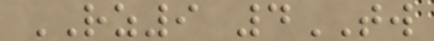RZ9 4TW
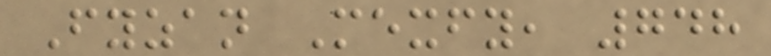Fyzan Mexfy, 748
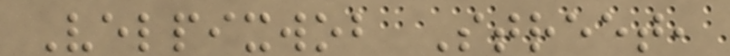Velpixwob Street,
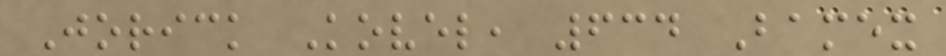Jorick Kovel, 634 Bamex
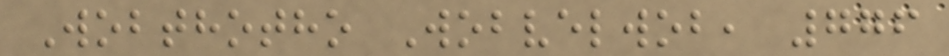Wobthotho Wobvelwob, 776
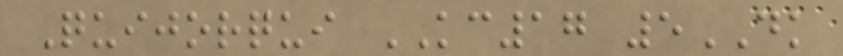Quijorqui KC17 5DK
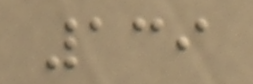139
